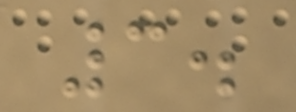3.
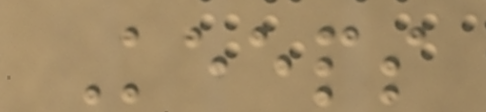Keeps
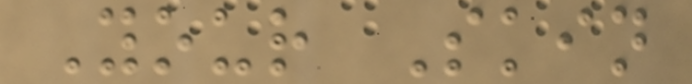Your Skin
